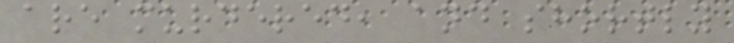are murdered, and shortly
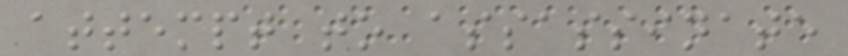attempt to assassinate
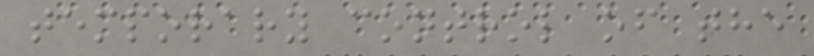temporary control of the
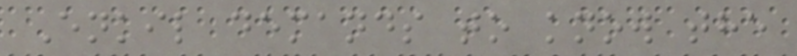Enkil demands to know the
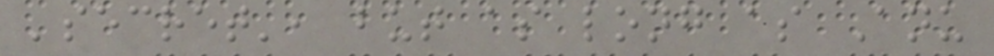'secret', but as long as Anu
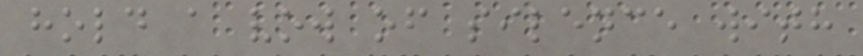hold a vow of silence with
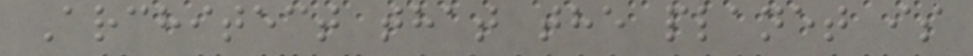Architect that the planet is
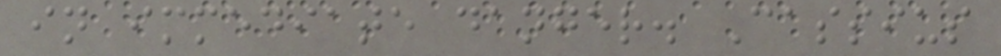in immediate danger. Cassius
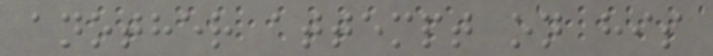another attempt on his
